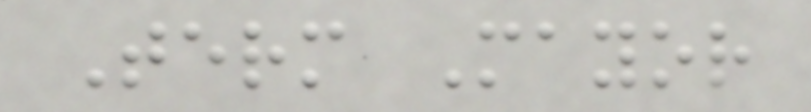Term Mayor
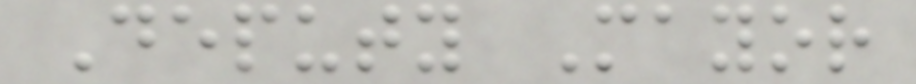Deputy Mayor
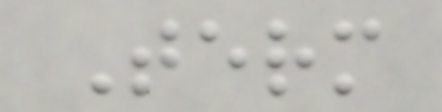Term
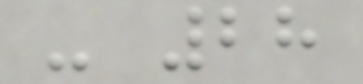- 28
